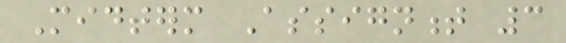Midterm Assignment 3
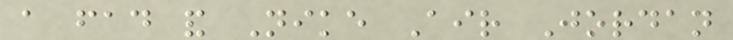a fad and Nike Air Jordan
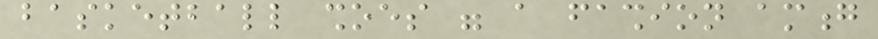basketball shoes were a fashion among
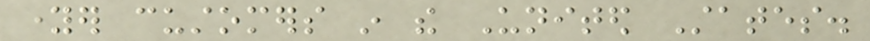younger customers in the United States.
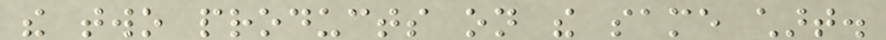the two products on the same chart.
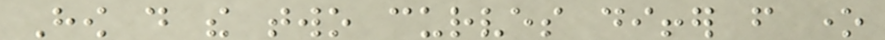How do the two curves differ from one
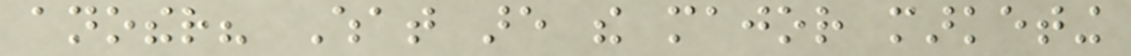another? What are the major marketing
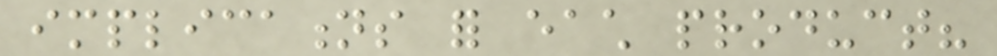implications for each product?
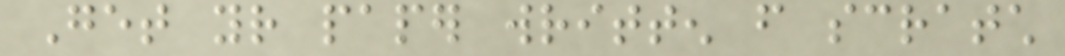Get your paper written from scratch
